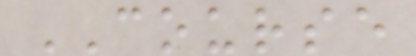COURSE
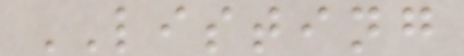LISTING
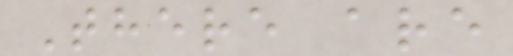There are
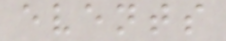events
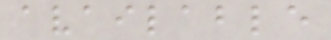available
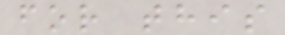for this
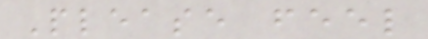Please feel
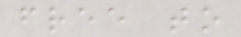free to
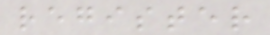register
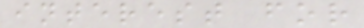interest for
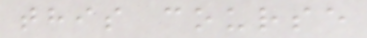this course
